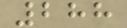288
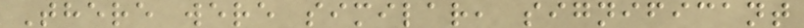There were similar, significant
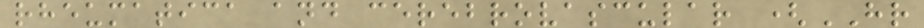rheumatica and cerebrovascular (HR
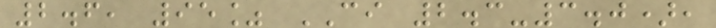2.6, 95% CI 2.3-3.0),
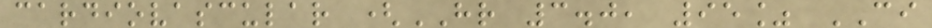cardiovascular (HR 3.0, 95% CI
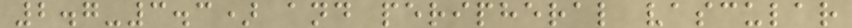2.7-3.3) and peripheral vascular
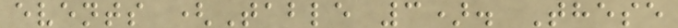events (Table 3). These
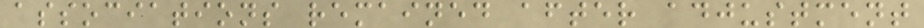associations remained after adjustment
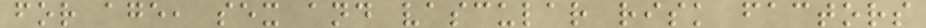for age, sex and vascular risk factors
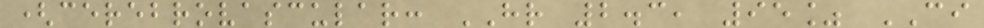(cerebrovascular: HR 2.3, 95% CI
